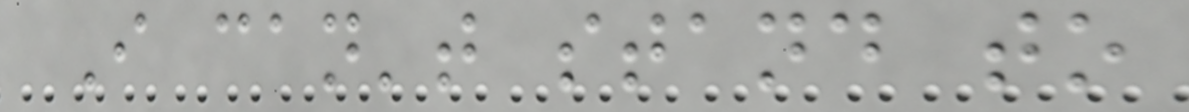I can't stand to
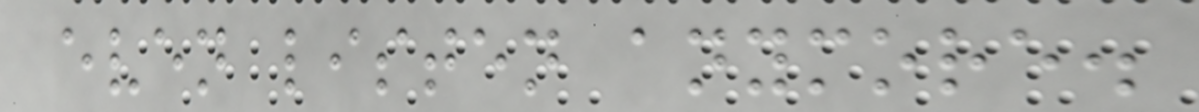even listen anymore.
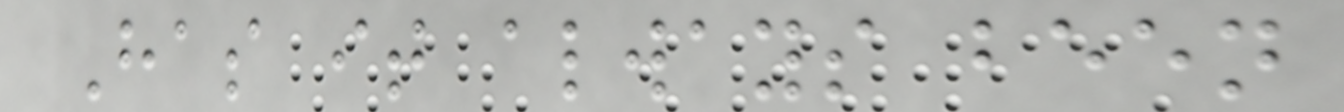Has it always been
